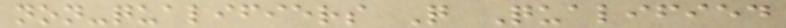non-qualifiers Q Qualified
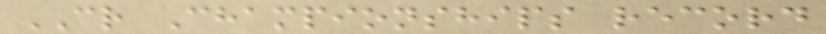CR Championships record
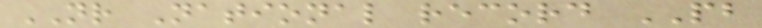NR National record PB
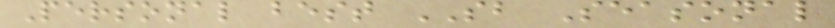Personal best SB Seasonal
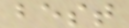best
